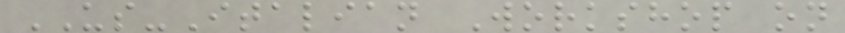US-Italian Workshop on
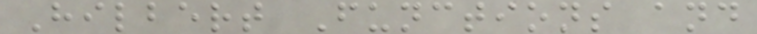Hilbert Functions and
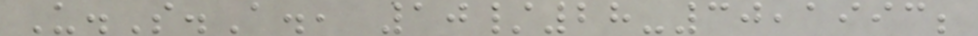U.S.A., 10/28-30,1993;
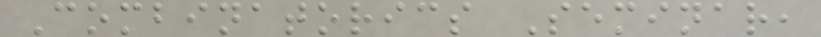Combinatorics Seminar,
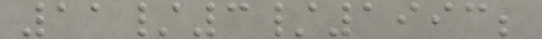11/3/1993;
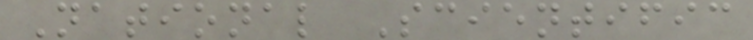National Scientific
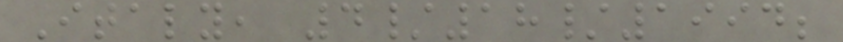Italy, 4/18/1994;
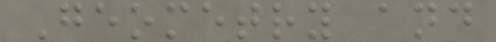Geometry and
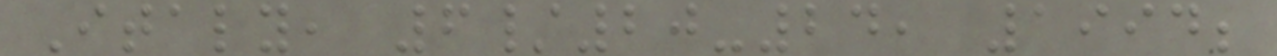Italy, 6/20-24, 1994;
